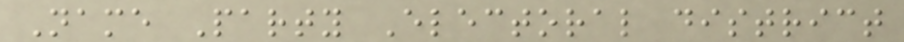Name Party Electoral district
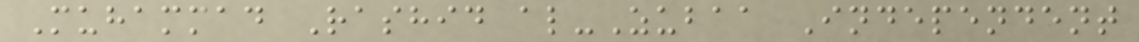Muhammad Rashid al-Zubaa Independent
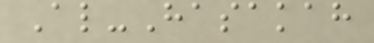Al-Hasakah
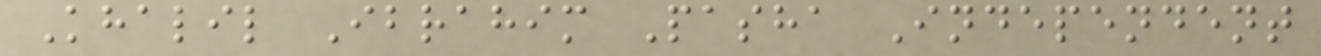Khalil Ibrahim Pasha Independent
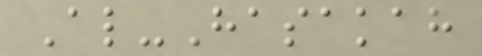Al-Hasakah
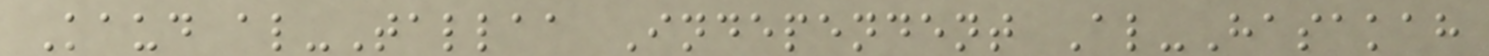Kaud al-Tallaa Independent Al-Hasakah
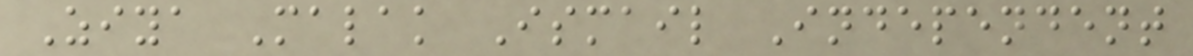Ziya Malak Ismail Independent
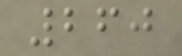260
